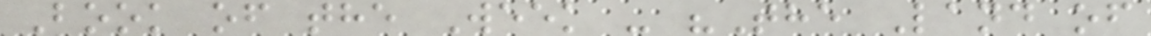Book of the Week - "The Land of
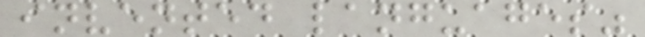invented languages"
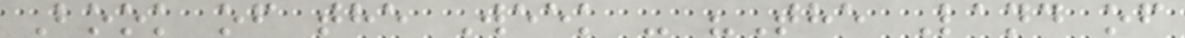Book of the Week - "The Land of
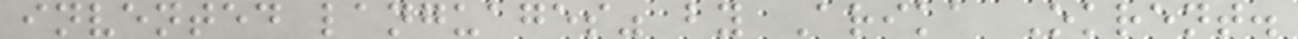invented languages" by Arika Okrent.
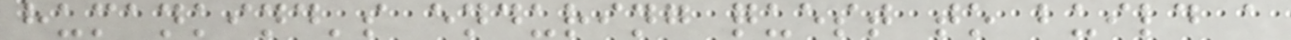humankind's enduring quest to build a
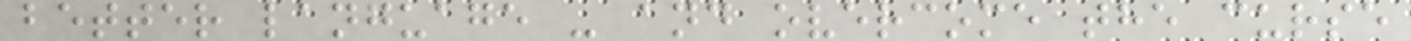better language - and overcome the curse
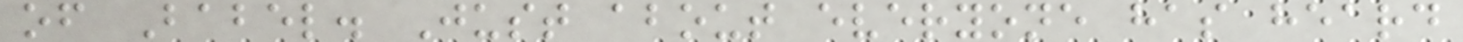of Babel. Just about everyone has heard
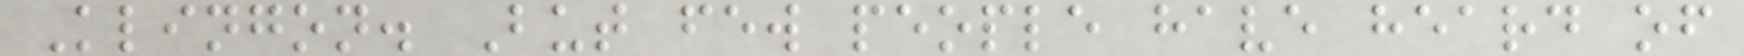Klingon. But few people have heard of
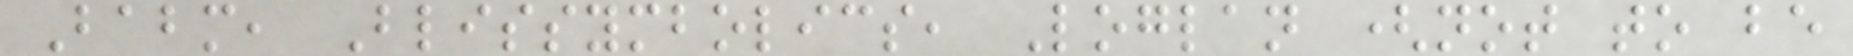Babm, Blissymbolics, Loglan (not to be
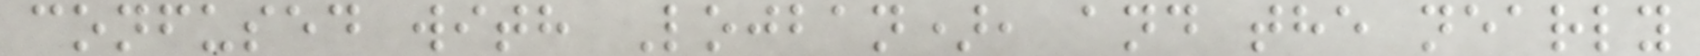confused with Lojban), and the nearly
